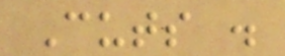Cuts .
